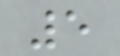5
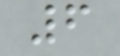6
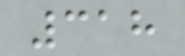318
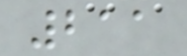211
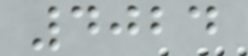4024
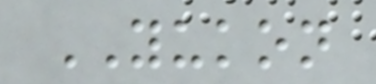YUKON
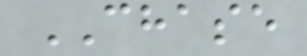CHASE
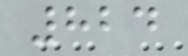824
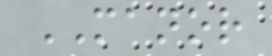MANOR
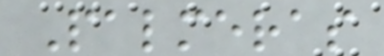Palmeras
